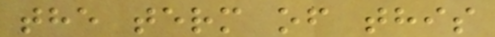the term of this
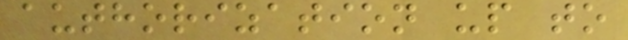authorization up to
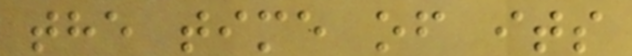the time of its
